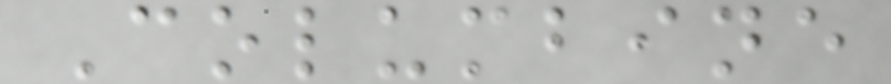Columbine
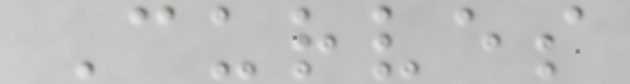Curves
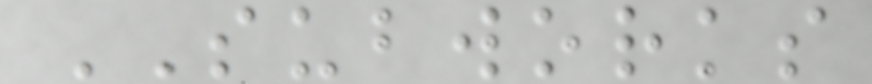SUBWORKS
